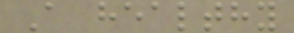A healthy
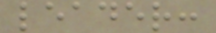leader:
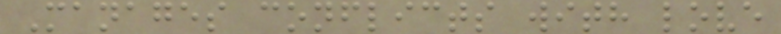Manages conflicts with love
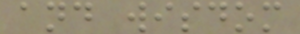and wisdom
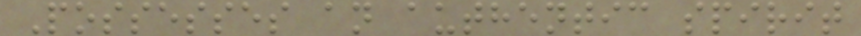Possesses an authentic spirit
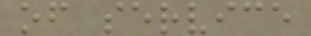of service
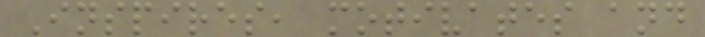Inspires, motivates and
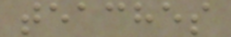teaches
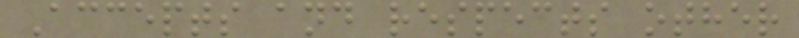Accepts and respects other
